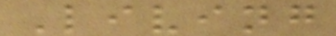Living
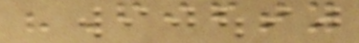"Fifty
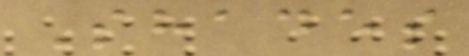Shades
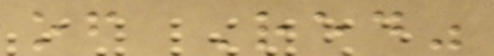of Red"
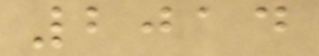2014
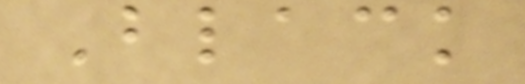Black
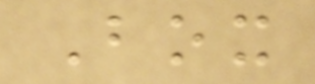Box
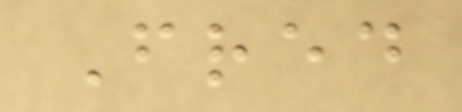Fred
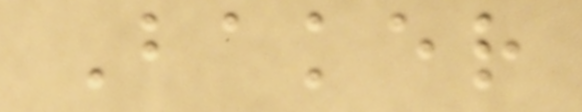Baker
